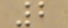2
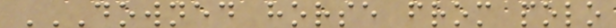DOWNED HORSE FROM POLO
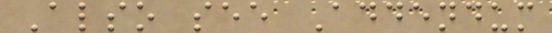Also see Addendum
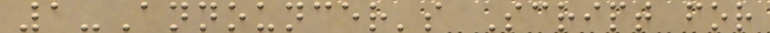1-Announcer's Script for
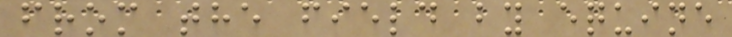from the field by equine
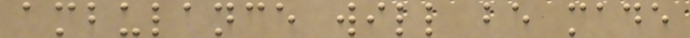ambulance will be made
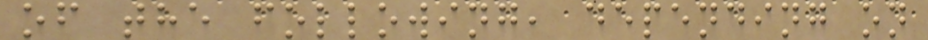of the following, depending on
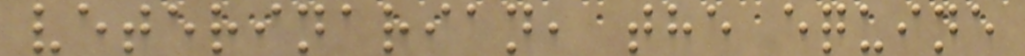veterinarian, the equine
